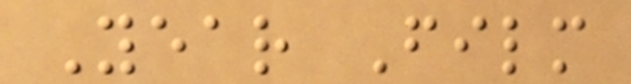Year Film
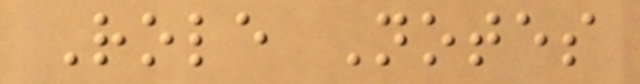Role Notes
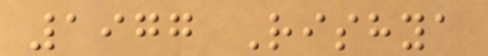1977 Rishya
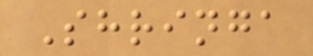Shringa
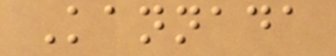Kannada
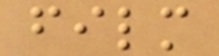film
